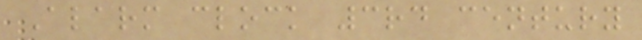Alarm clock 3rd century
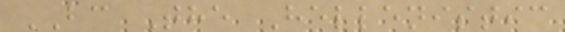BC The Hellenistic
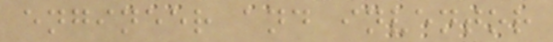engineer and inventor
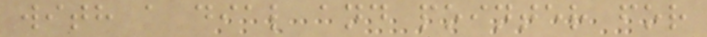with a dial and pointer for
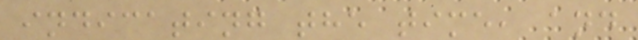indicating the time, and
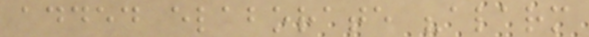added elaborate "alarm
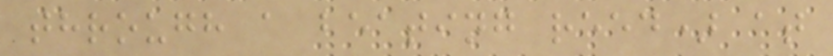through a beating reed) at
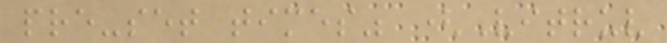pre-set times" (Vitruv
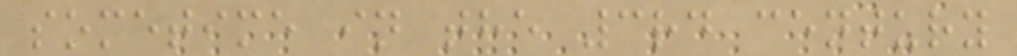sometime in the 3rd century
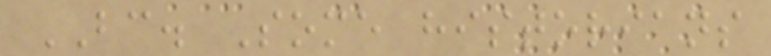BC. Some historians
